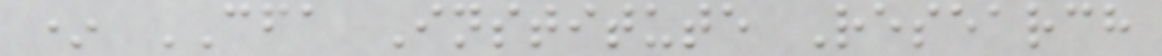* CFA Institute Research
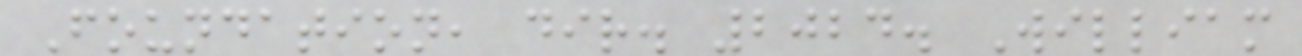Foundation, dir. 2024. William
